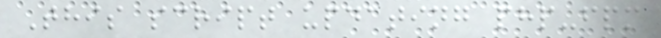This script updating php-fpm
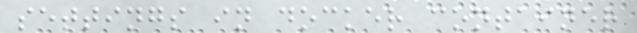settings in docker container
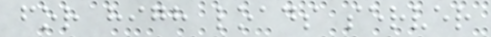for high loads server
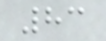83
